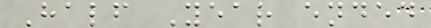Half Year ended
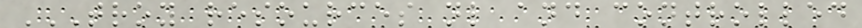TROY RESOURCES NL AND CONTROLLED
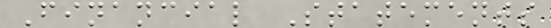Financial Statements
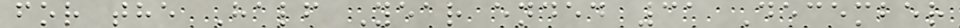for the Half Year ended 31 December
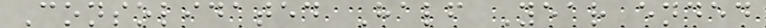Consolidated Half Year ended
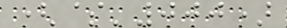($'000)
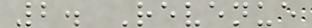2. Revenue
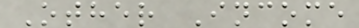Other Income
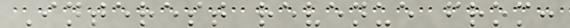Interest revenue from:
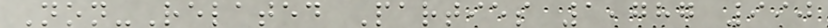Non-Related Parties 1,787 990
